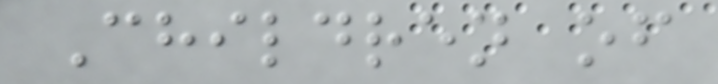Children of
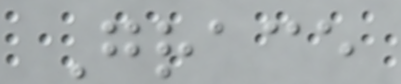Grace
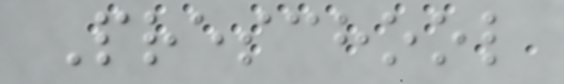Preschool
